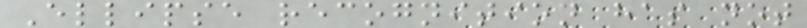Ellipse recognition has not
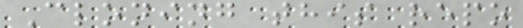Cloning this repo
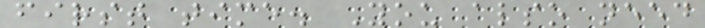first time. You also need
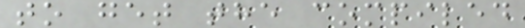to get the compiled
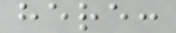here:
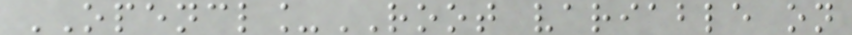OPENCL_ROOT variable on
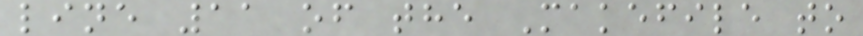line 11 of the Makefile to
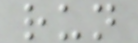run
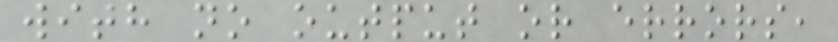with no output or errors,
